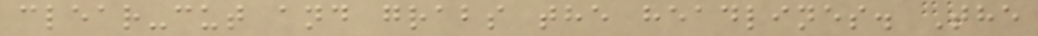clear-cut and grabs the headlines. The
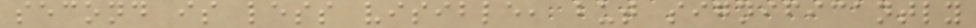second is less visible, but significantly
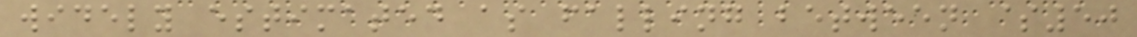widely estimated as falling between $50
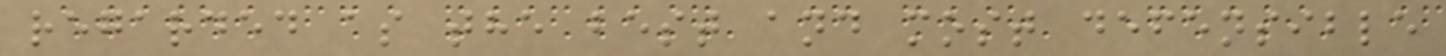regarded as the best and most defensible
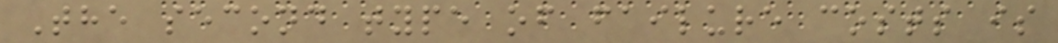The second type of failure costs is
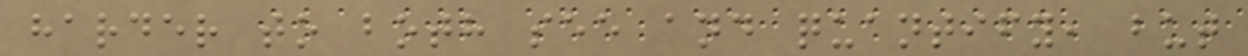harder to both see and quantify, but
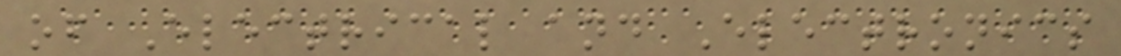of Electrical and Electronics
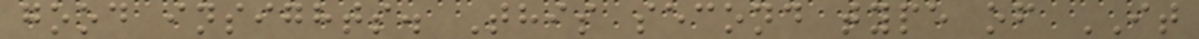good insights. This second type of IT
